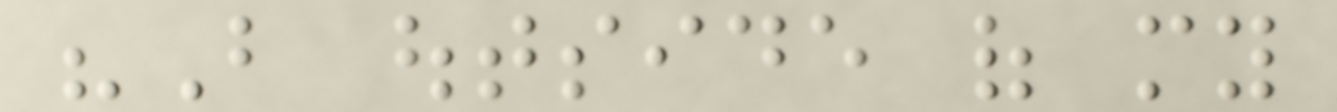"But outside of my
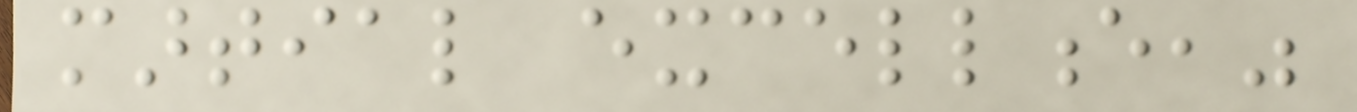martial excellence,"
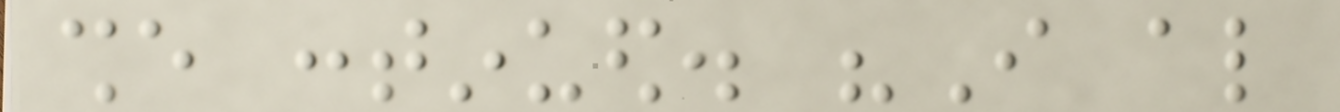she continued. "I also
